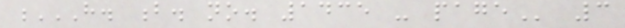H. B. NO. 1435 - PAGE 3
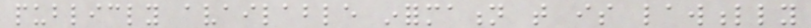publicly available information that is lawfully
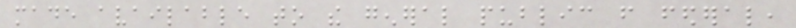made available to the general public from federal,
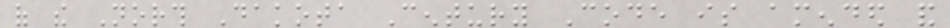of the North Dakota Century Code is amended and
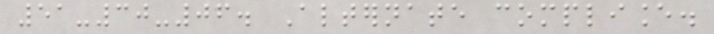51-30-06. Alternate compliance.
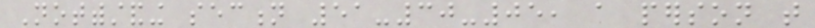Notwithstanding section 51-30-05, a person that
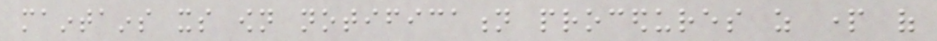maintains its own notification procedures as part of
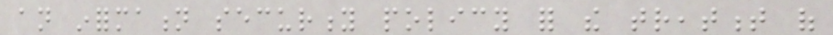an information security policy for the treatment of
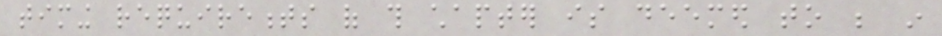timing requirements of this chapter is deemed to be in
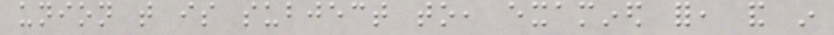union that is subject to, examined for, and in
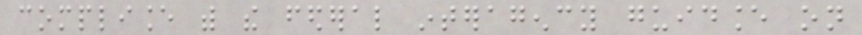compliance with the federal interagency guidance on
